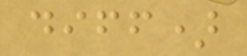diff)
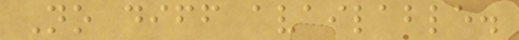No diff available.
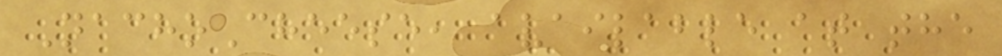NachoCheese, available at the
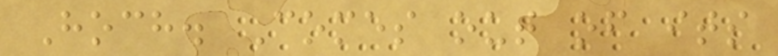Hoch. Comes out of its
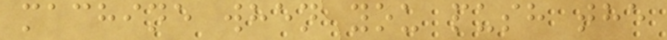machine when you push the
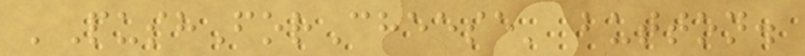'PushForCheese' button.
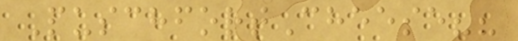PuschfortCheese??
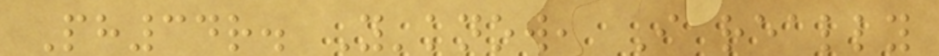Ph34r. Y'know, I really
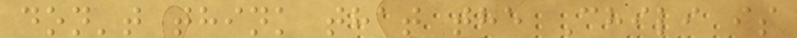don't think that the Chili is
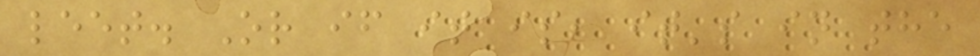leet. Or if it is, it's in the
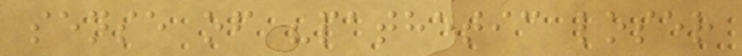sense of "pathetic loser
